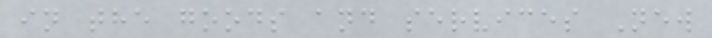in the goods and services New
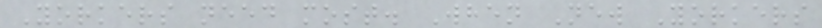Yorkers need most. When New Yorkers
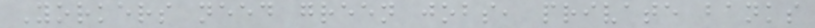Yorkers need green jobs, private banks
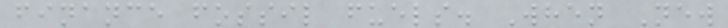finance fossil fuels. When New
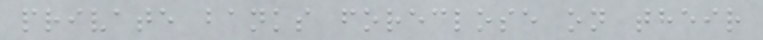private banks foreclose on their
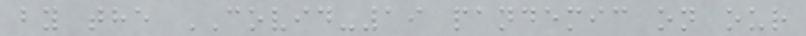by the COVID-19 pandemic on our
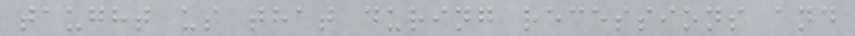taught us that during recessions and
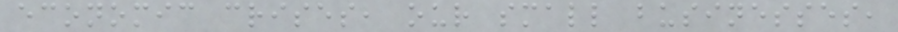economic crises, our small businesses,
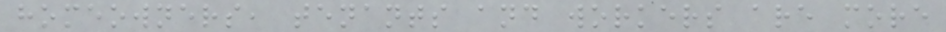homeowners, tenants and workers are more
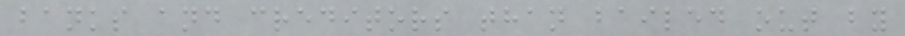banks and creditors than bailed out by
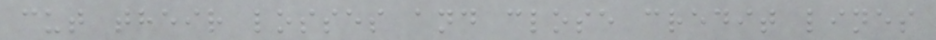cut their losses and close credit lines
